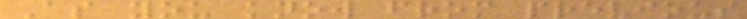As you know from previous
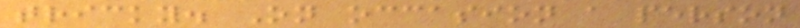tricky. On occasion a person
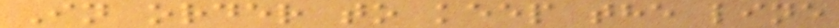In order to keep the line
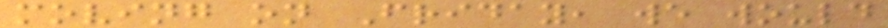moving on Friday, we would
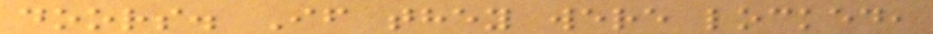doors. If they were locked,
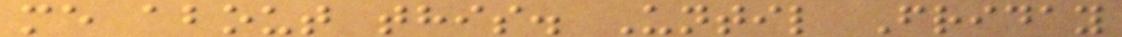me about this. Until Friday
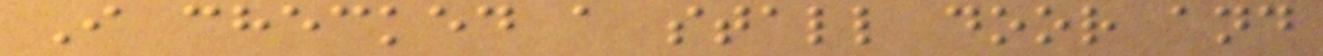I checked a stall door and
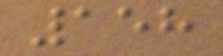158
